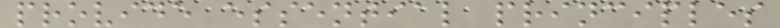provide essential principles
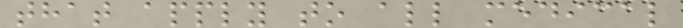that apply to all medical
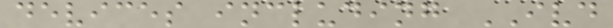devices including IVD
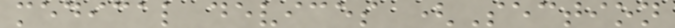medical devices (Section
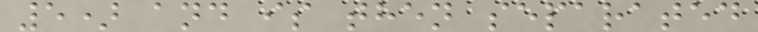5) and is then separated
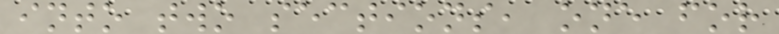into two sections, one for
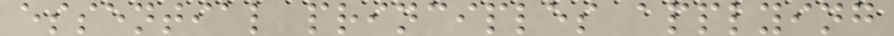essential principles applying
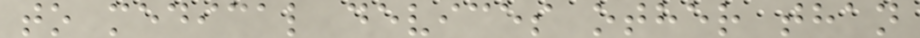to medical devices other than
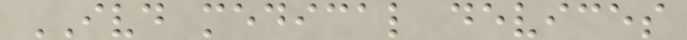IVD medical devices
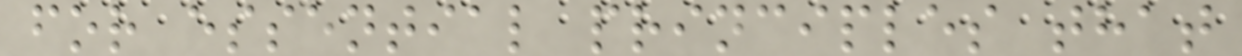for essential principles that
